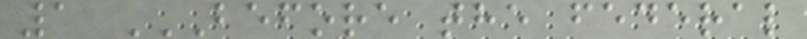1 BEFORE THE FEDERAL
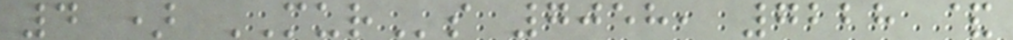4 ) MURs 7058, 7228 &
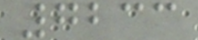7233
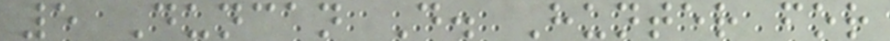5 Duncan D. Hunter for
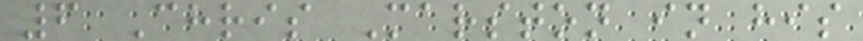6 Chris Marston in his
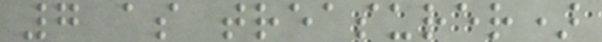7 as treasurer)
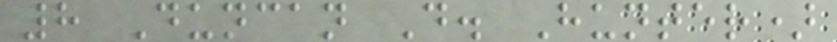8 Duncan D. Hunter)
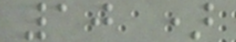10 )
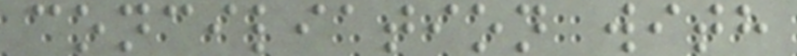conciliation with
